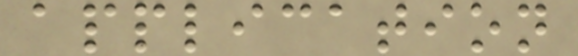application
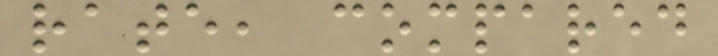rate, compared
